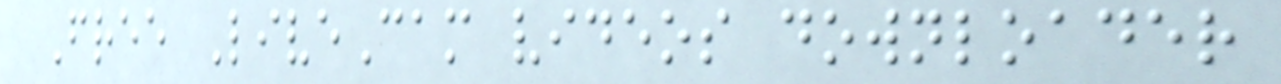Free LiveCam videos downloader
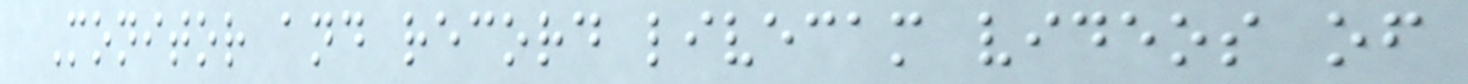Monitor and record livecam videos of
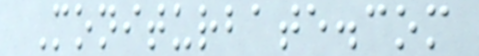Moniturbate.com
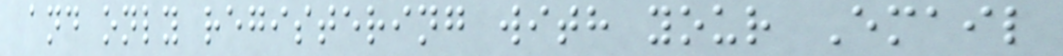and only registering with your Email
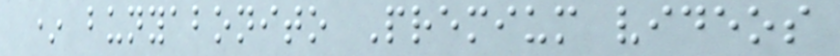* bunyabonito Premium videos
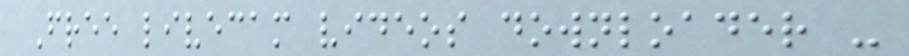Free livecam videos downloader -
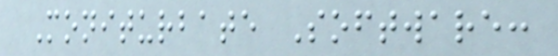Moniturbate Software:
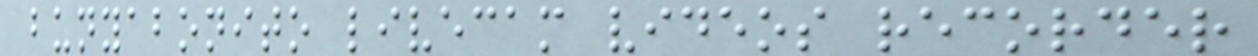bunyabonito livecam videos recorder
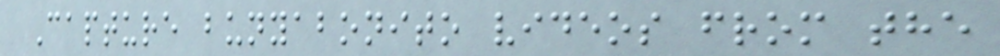Capture bunyabonito videos from the
